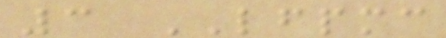3 LFPMC
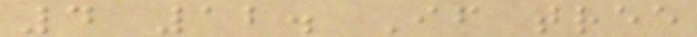4 12. If tree
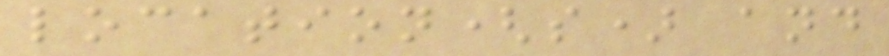location(s) and
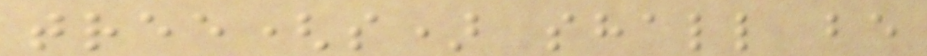tree(s) shall be
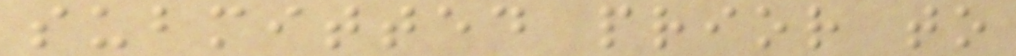submitted prior to
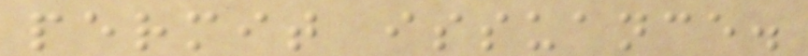permit issuance.
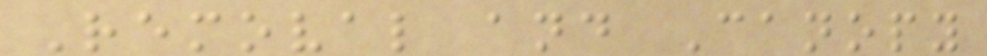Removal and Canopy
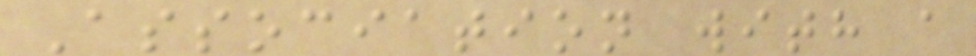Association with a
